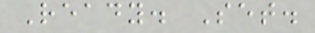Ready. Set.
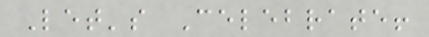Let's Celebrate!
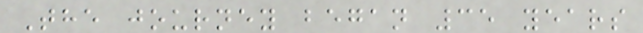The journey began 35 years
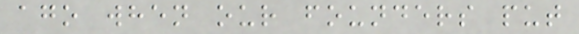ago when our founders put
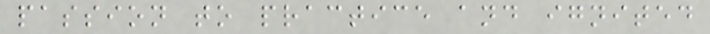passion to practice and ignited
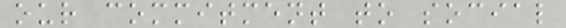our commitment to social
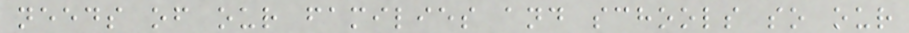needs of our families and schools so our
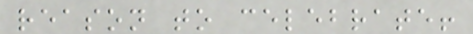reason to celebrate!
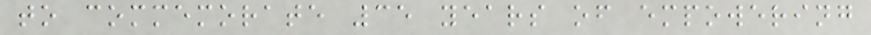to commemorate 35 years of empowering
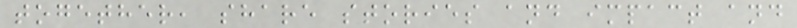together, share stories and impact and
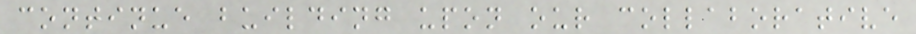continue building upon our collaborative
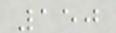150
